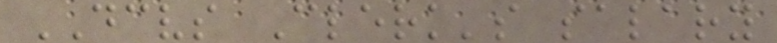DCVS Clerk's salary
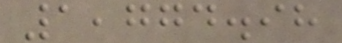1,774.98
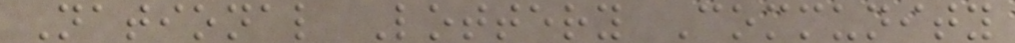National Lottery Community
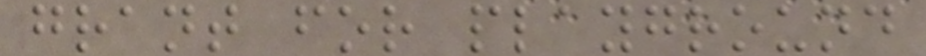grant for playground
